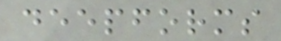deepforms
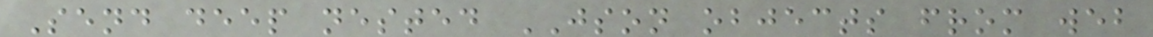Send deep nested JSON objects from web
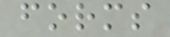forms
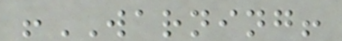!WARNING!
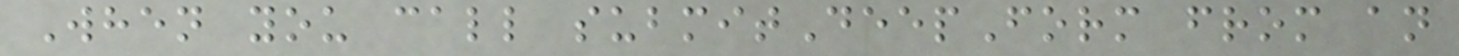When you call submitDeepForm from an
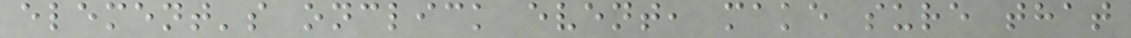element's onclick event, make sure that
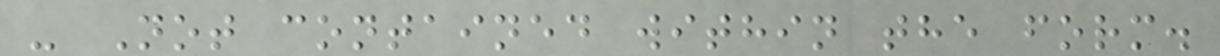- Not contained within the form.
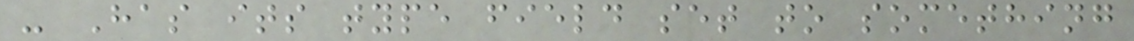- Has its type field set to something
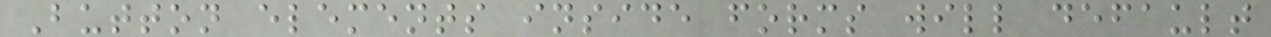Button elements inside forms will default
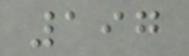197
